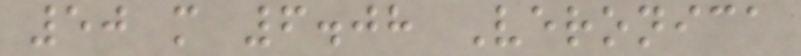50 m 6.08 Veronica
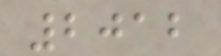2012
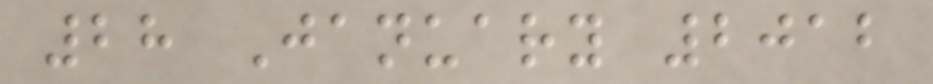28 January 2012
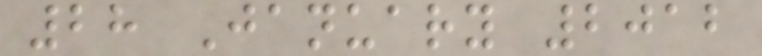28 January 2012
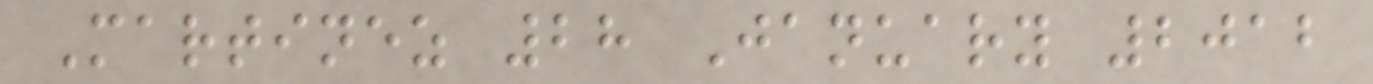Martinez 28 January 2012
